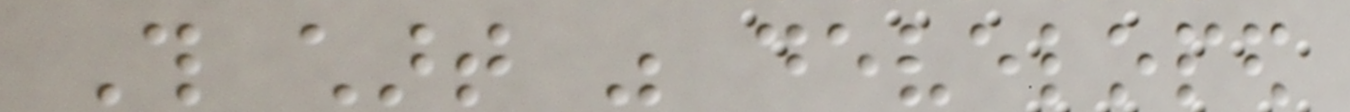This chart was developed
